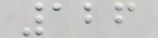126
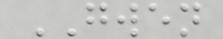GWEN
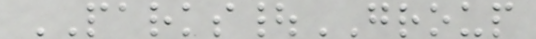PARKS|GROUP
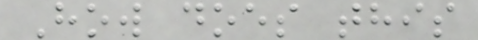How does this
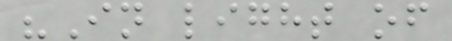"In light of
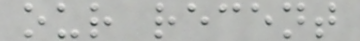our recent
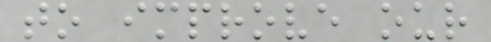to improve our
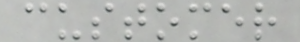customer
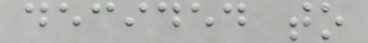decided to
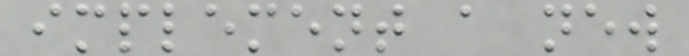implement a new
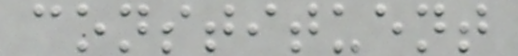constituent
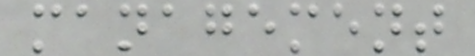management
